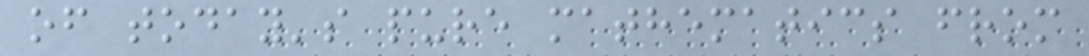of today's pure mathematics from
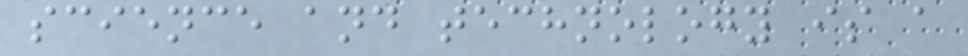science and technology is a
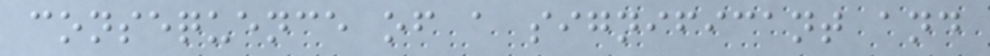consequence of a significant and
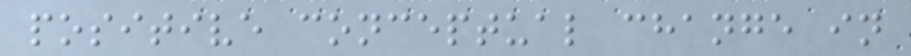positive conceptual change in
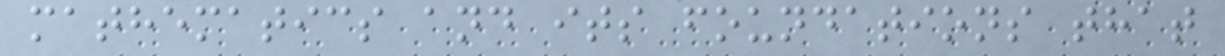mathematics and its foundations that
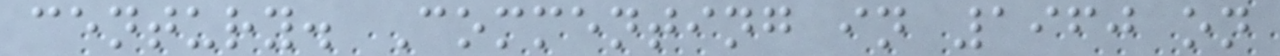century. Commenting in 1960 on
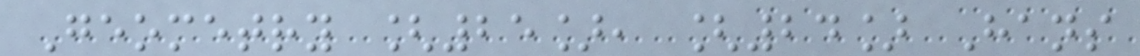Geometry [25], [24] Hans
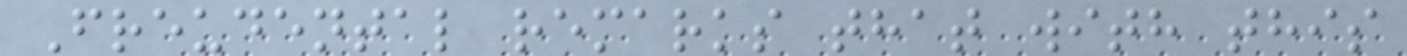Freudental remarks that with this
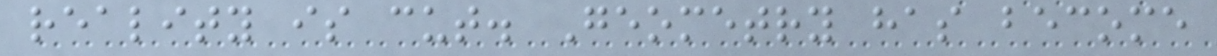reality is cut. Geometry has become
